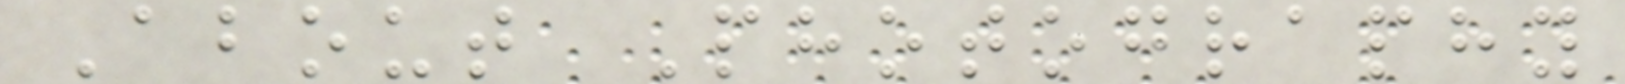About Photography
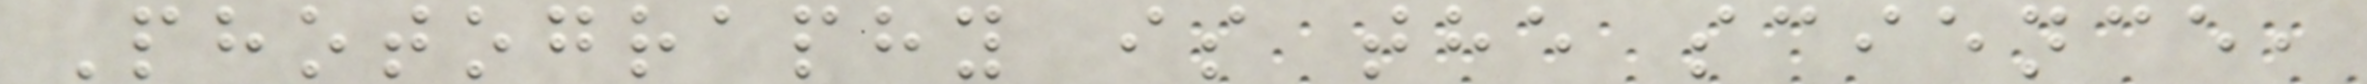Photography is the science,
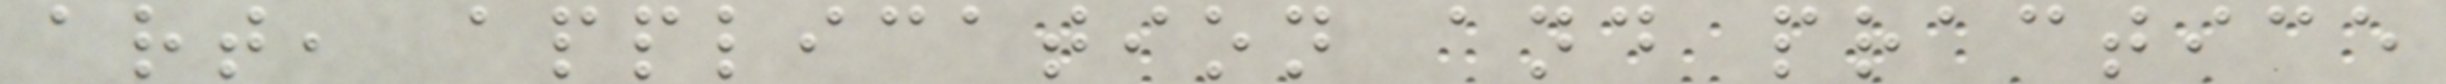art, application and practice
